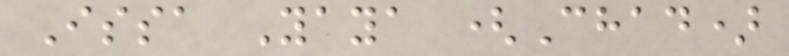Issa Yaya (Chad)
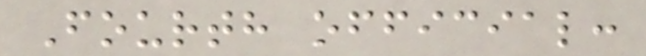Fourth official:
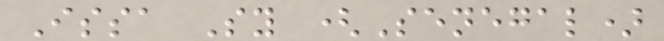Issa Sy (Senegal)
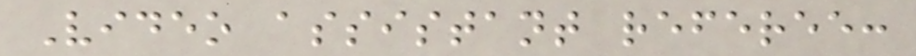Video assistant referee:
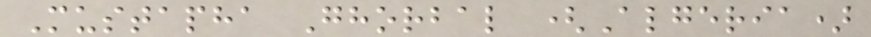Mustapha Ghorbal (Algeria)
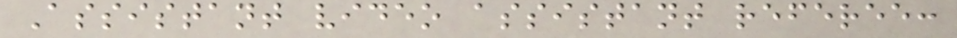Assistant video assistant referee:
